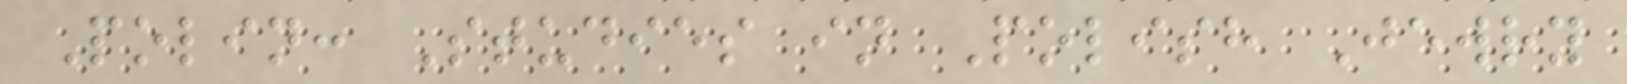Polin: Studies in Polish Jewry
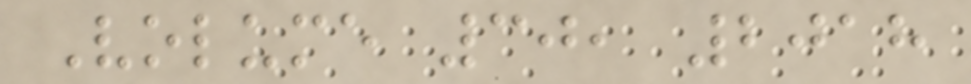Volume 30, 2018
